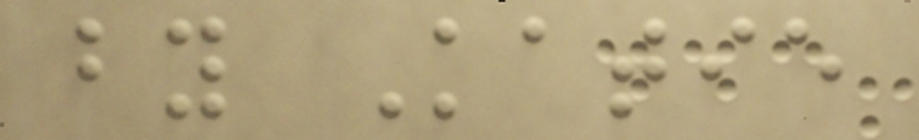by Katie
